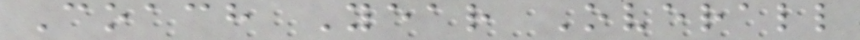Coach Year Overall
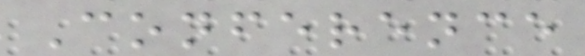Conference
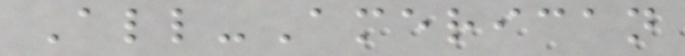All-American
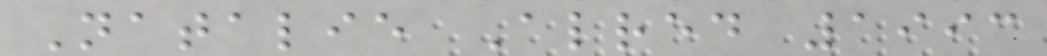Natalie Alred 1993
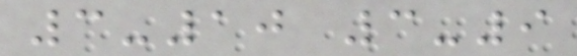3-10 3-9
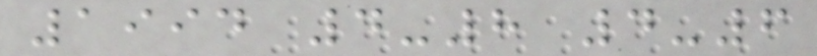1994 4-8 4-6
